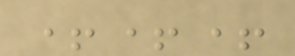+++
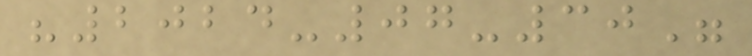"2024-07-30"
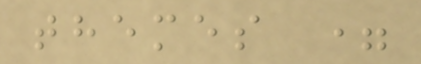themes =
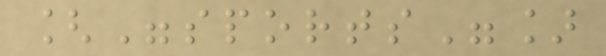["sports"]
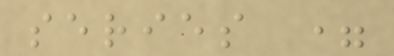series =
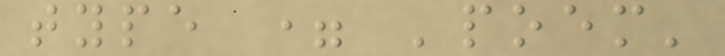type = 'poem'
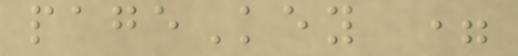pageKey =
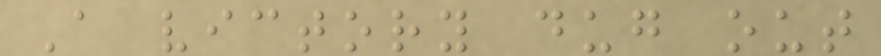A victory dug out
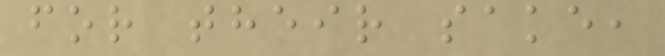for their sake,
